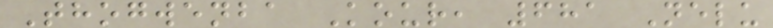Thogwenba Kour, 681 Nelu
